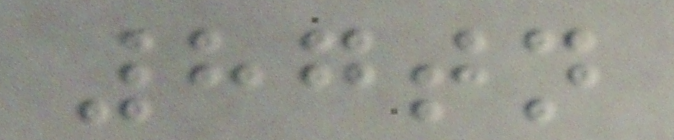87tn
